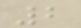2
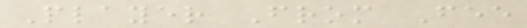Player From Fee
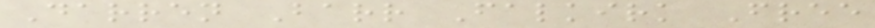Darren Barr Falkirk Free
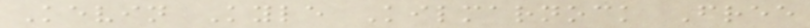Kevin Kyle Kilmarnock Free
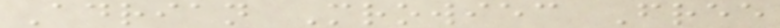Adrian Mrowiec Free
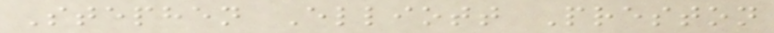Stephen Elliott Preston
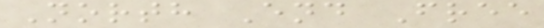North End Free
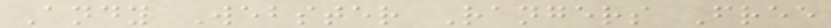Andy Webster Rangers Free
